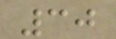30
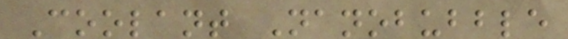Coolant Nanobubble
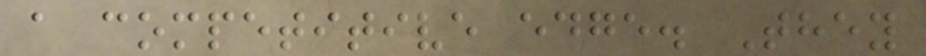a competitive edge. They
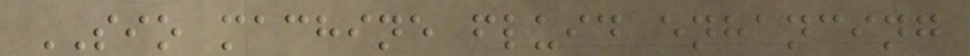SIO machine fluid enhancing
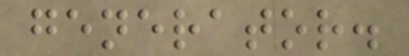generator.
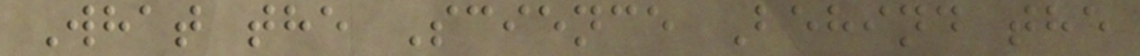What the Science Behind the
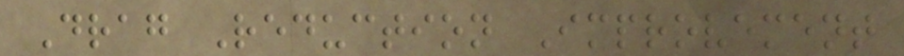Drag Reduction Improvement
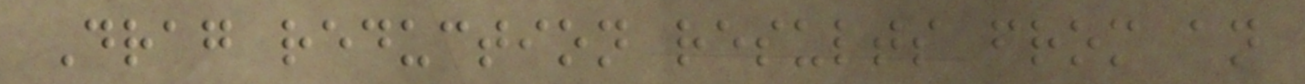Drag reduction results from an
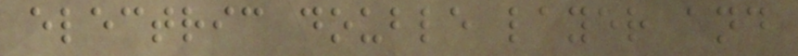electric double layer and
